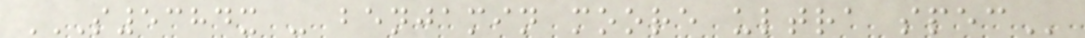S5384X - BENJAMIN MOORE ULTRA SPEC
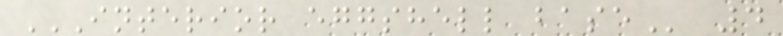INTERIOR EGGSHELL BASE 4
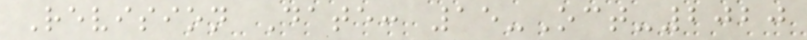Revision Date: 15-Oct-2020
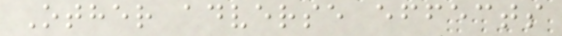Other adverse effects
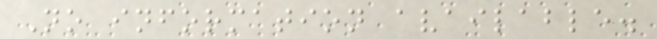No information available.
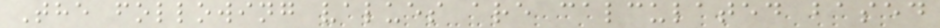The following values are calculated based
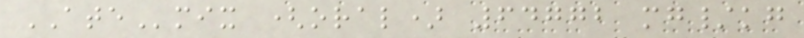ATEmix (oral) 64772 mg/kg
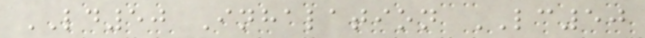LD50 Inhalation LC50
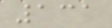131
